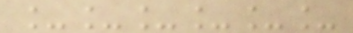______
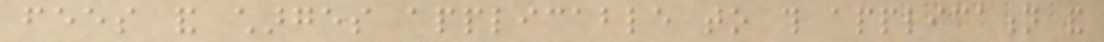fees and charges applicable to this application and
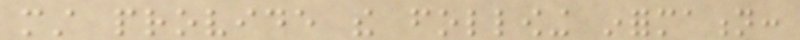must provide the following information:
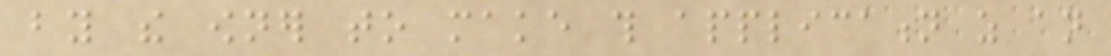by the owner to make this application as an
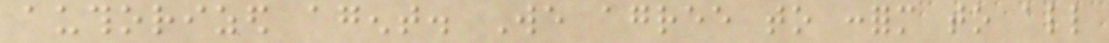authorized agent. We agree to conform to all
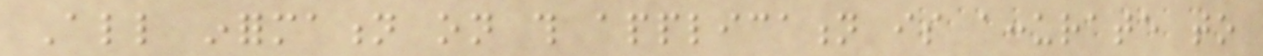All information on this application is accurate to
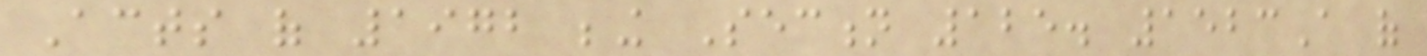Acts of 1972 being Section 125. 1523A of
